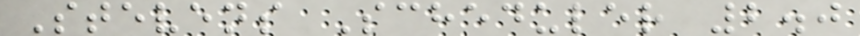Stevens Scheduler 2.0
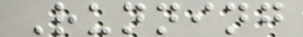Running
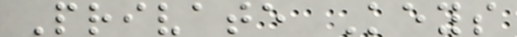Private Keys
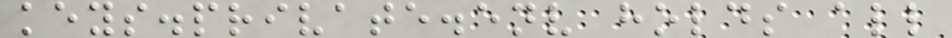keys.private.env holds all
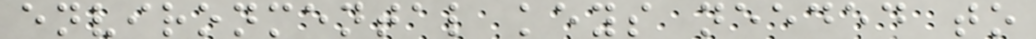environmental keys needed to
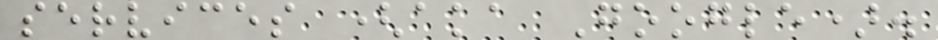services (aka Google).
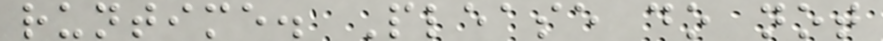runtime. Please do not
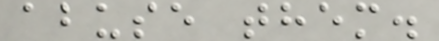abuse them.
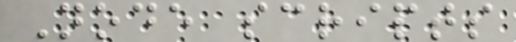Node scripts
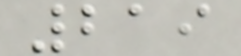219
